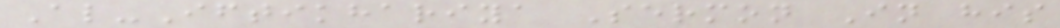Al-Iftikhariya Sermon In his
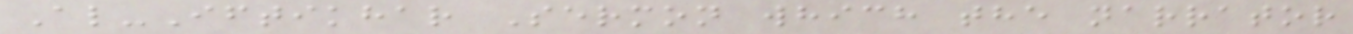Al-Iftikhar Sermon which the narrator
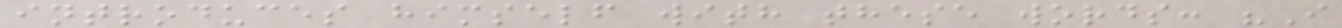introduces himself with these words: "I
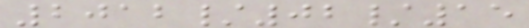2012/02/15
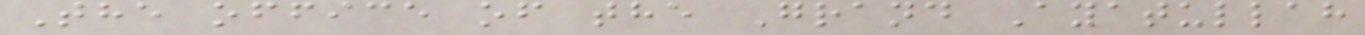The office of the Grand Ayatullah
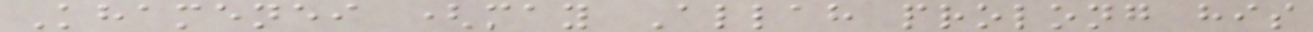Khamenei (may Allah prolong his
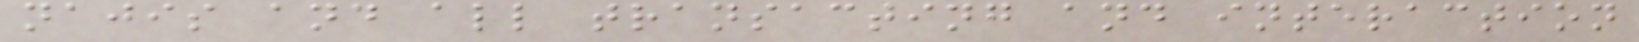najis and all transacting and interaction
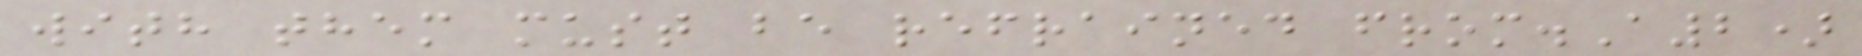with them must be refrained from.A2)
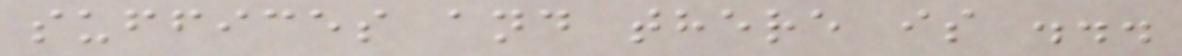suffices and there is ...
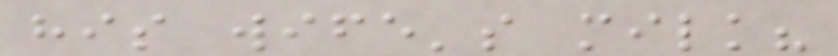his wife's milk?
